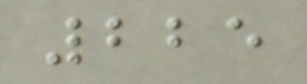225
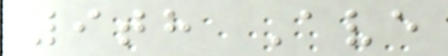9th Ave
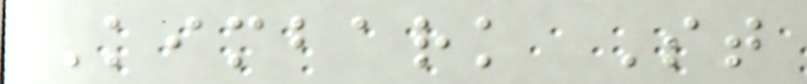Kimbark St
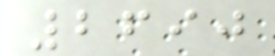2690
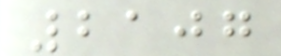2107
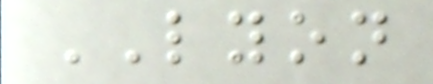LYON
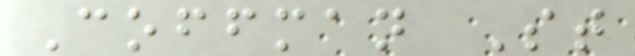Coffman St
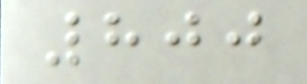800
